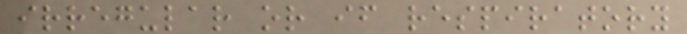irregular or if respiratory
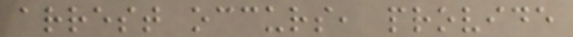arrest occurs, provide
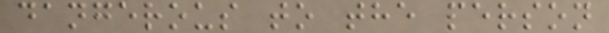dangerous to the person
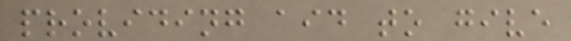providing aid to give
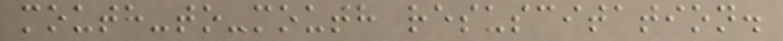mouth-to-mouth resuscitation.
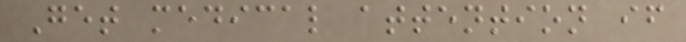Get medical attention if
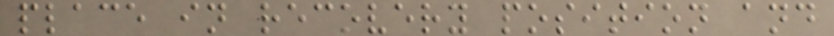place in recovery position and
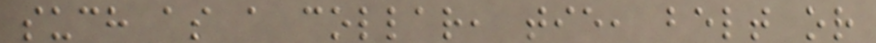such as a collar, tie, belt or
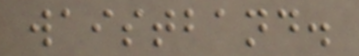waistband.
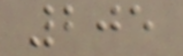205
